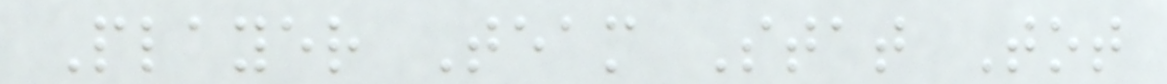Player Team Stat Tot
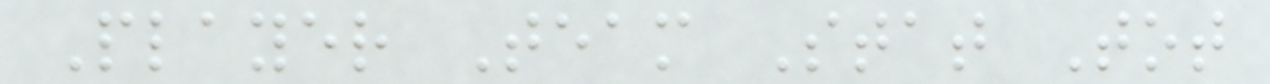Player Team Stat Tot
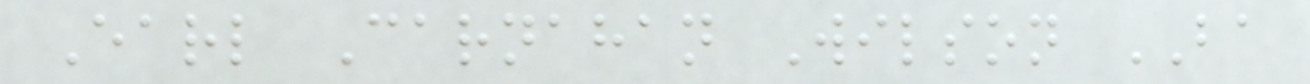Earl Carnahan Wilson BA
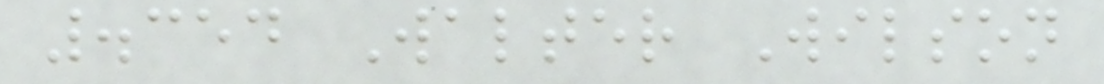.354 Walter Wilson
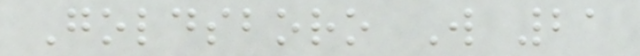Goldsboro W 21
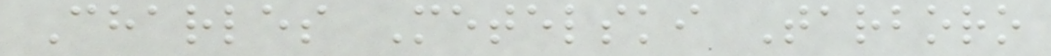Charles Metelski Tarboro
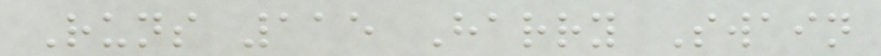Runs 115 Harry Swain
